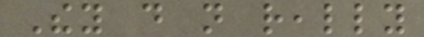They do not really
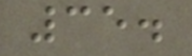35.
